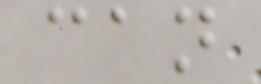can
